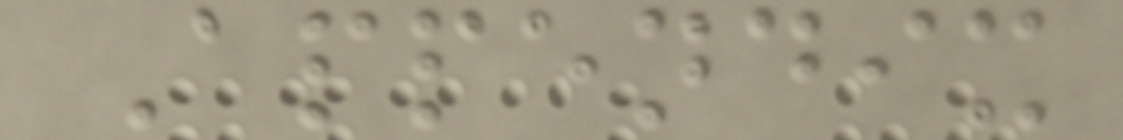Appendix
